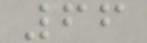66
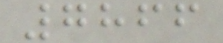7866
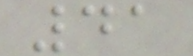41
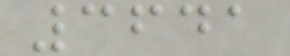3641
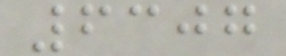6307
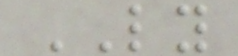LY
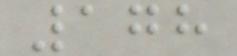178
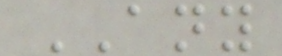ANY
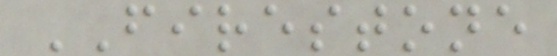FIRESTONE
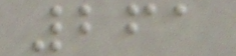261
